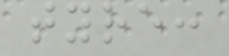tyre:
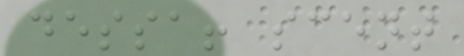dessa! scent
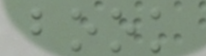book
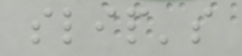slip's
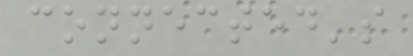connected's
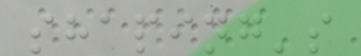shaping's
